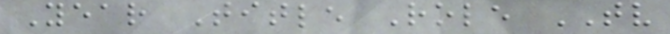Year Title Role TV
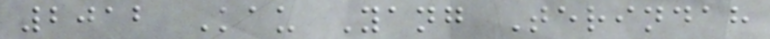2012 Kau Yang Terindah
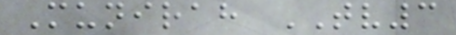Munirah TV3
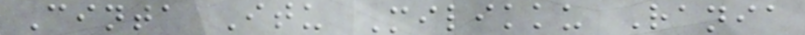Cinta Itu Milikku Rania
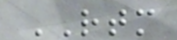RTM
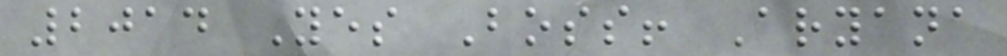2014 Yes Boss! Aryana
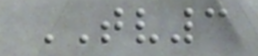TV3
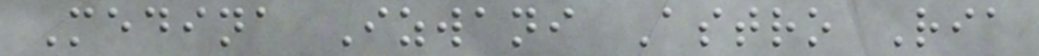Medina Izwani Astro Ria
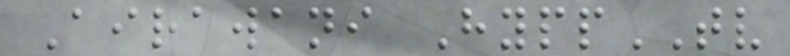Airawani HyppTV
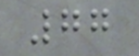77
